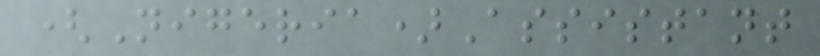(Nigeria)Assistant
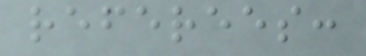referees:
